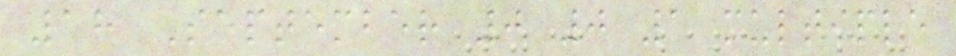18 September 0 0 1 multiple
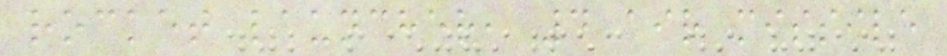rocket launcher, 4 air missile
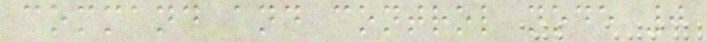command and control node 0
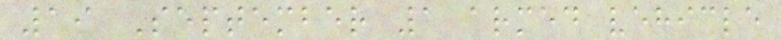19 September 1 armed vehicle
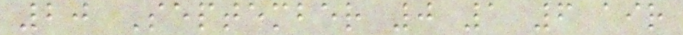20 September 0 1 6 air
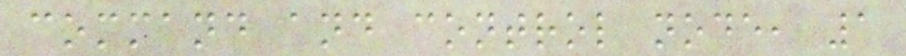command and control node, 1
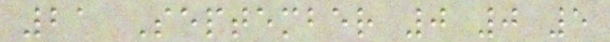21 September 0 0 5
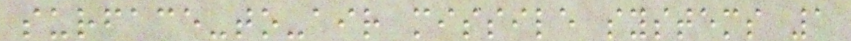surface-to-air missile systems 1
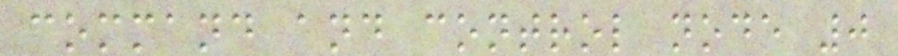command and control node 0
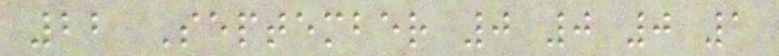22 September 0 0 0 1
